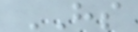HS
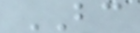BC
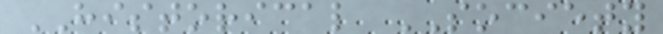HISTORICAL SOCIETY
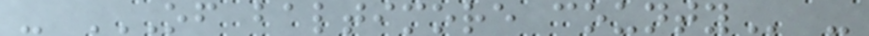- OF BALTIMORE COUNTY -
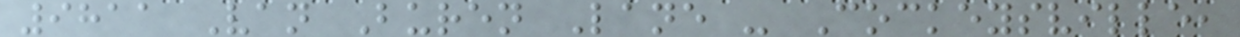9811 Van Buren Lane - Cockeysville,
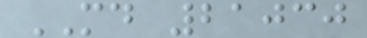MD 21030
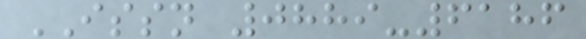ISSN 0889-6186
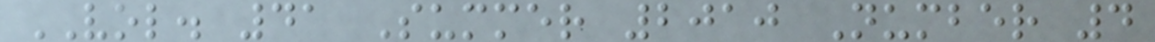VOL. 41 Summer 2010 Number 4
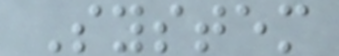System
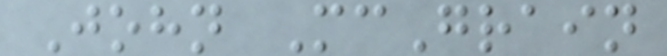John McGrain
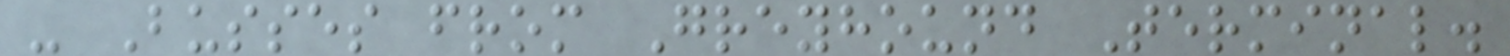- Busses from Greyhound Terminal.
